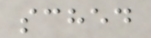sched
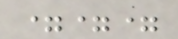===
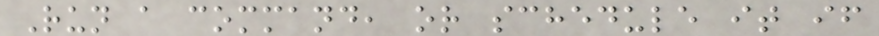Run a command, or schedule it if
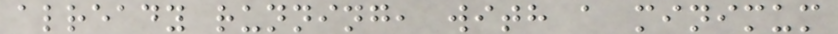already running, with a minimum
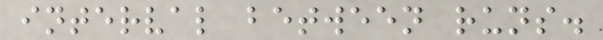interval between runs.
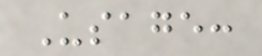Usage:
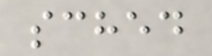sched
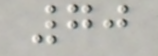70
